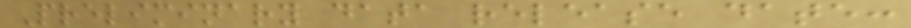Preliminary data release date:
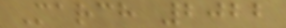March 2022
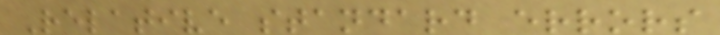Relative standard errors
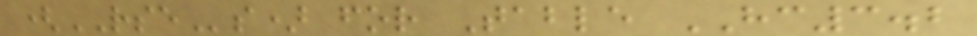(RSEs) for Table HC3.2
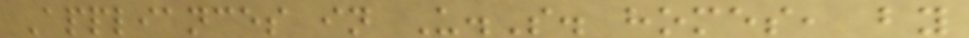Appliances in U.S. homes, by
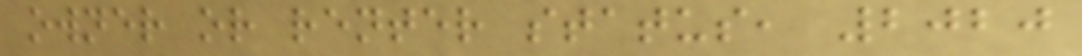owner or renter status, 2020
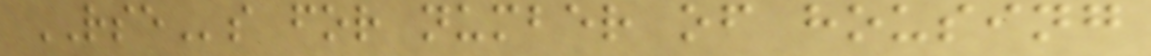RSEs for number of housing
